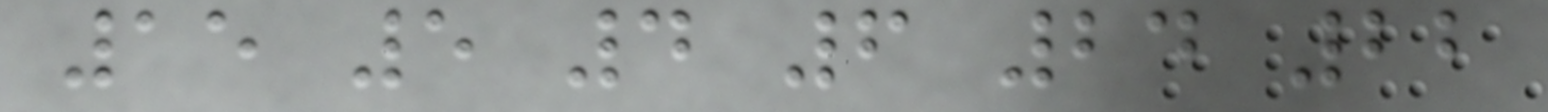15 5 4 6 24 22
